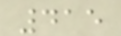415
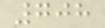708
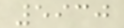5930
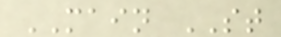MAIN ST
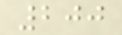200
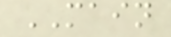MAIN
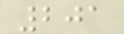201
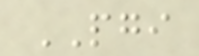PGI
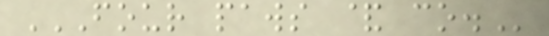FOUR PAWS & CO.
